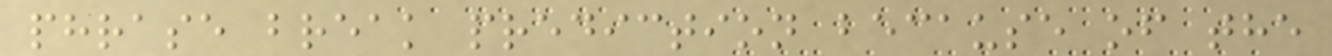phrase break prediction because of the
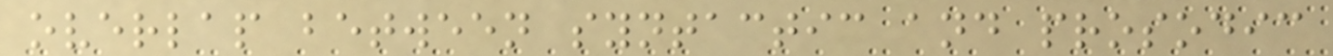overlap between syntactic and prosodic
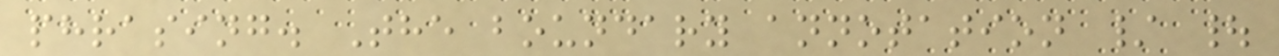phrasing. The boundary annotation / |
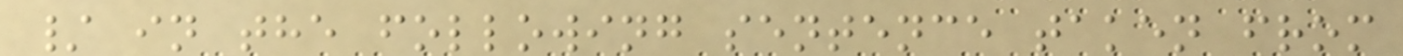/ in the following sentence taken from
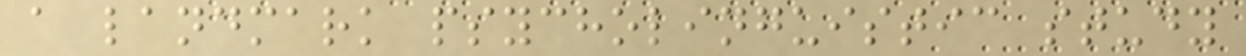a landmark psycholinguistic study
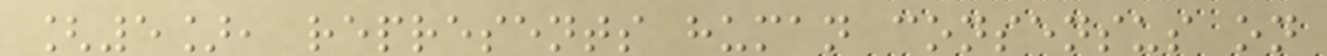[5], represents human consensus on
